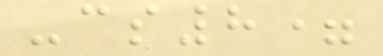-cs8=
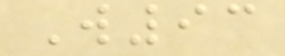W93
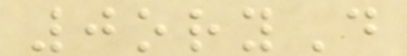0oryD
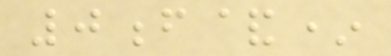0f&*
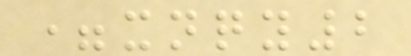=xnqy2
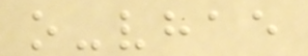o-vhae
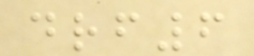drf6
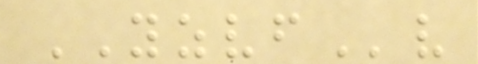YZVFv
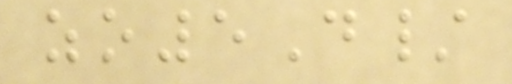zo5D/
